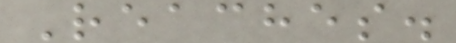Reaches.
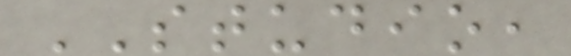STUDIO,
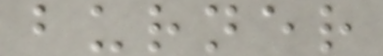burner
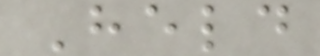Held
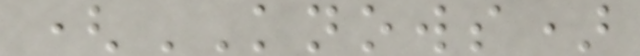(KNOWS)
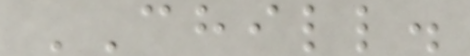CHILL.
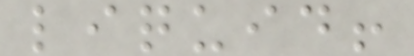liquid!
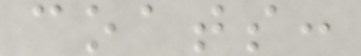coats:
